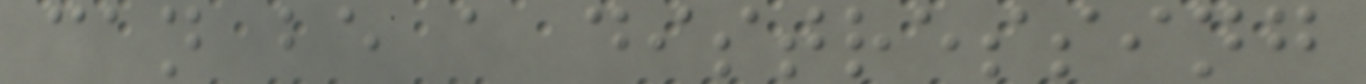can be a distressing
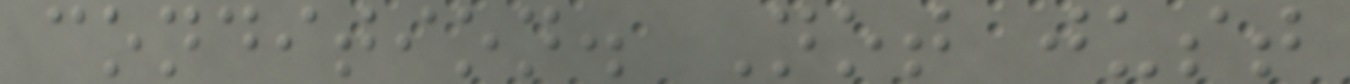condition. Not just
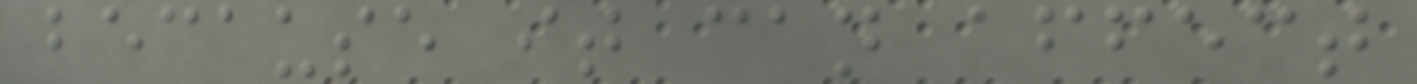because it can affect
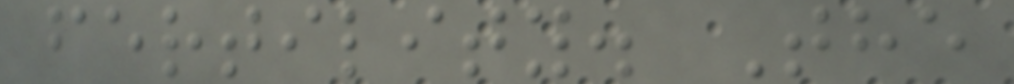fertility. The
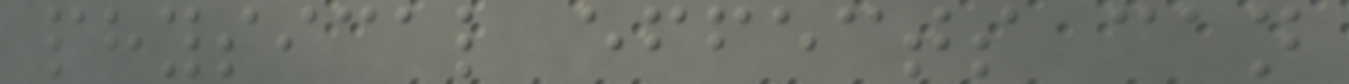physical effects can
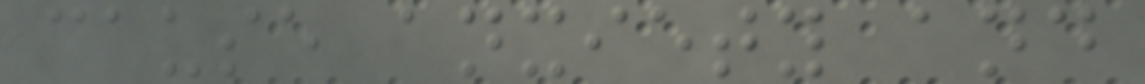cause anxiety and
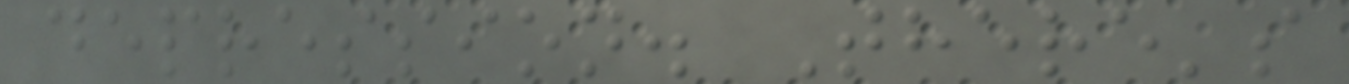depression. There's
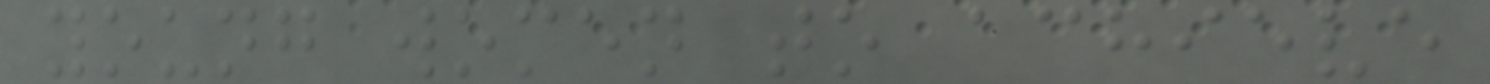young women to achieve
